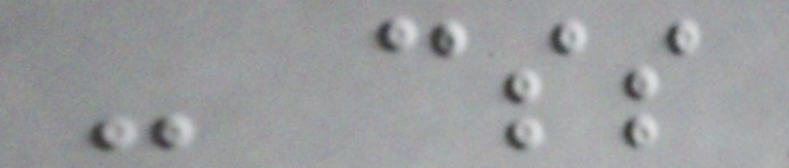- css
